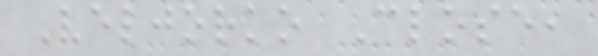Veljorko Close,
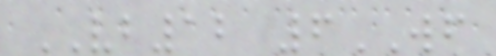VB12 6WF
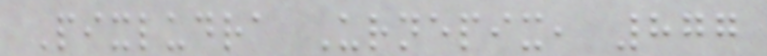Pixludra Urnepix, 877
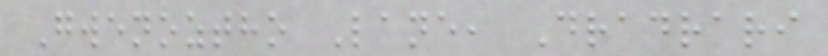Gwenoztho Lane, Dradrari
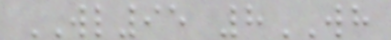WL95 8WH
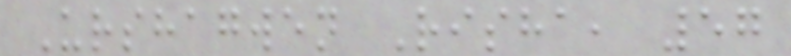Urshagwen Risha, 57
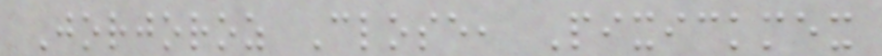Jorjoroz Close, Pixickmex
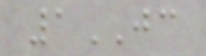1JC
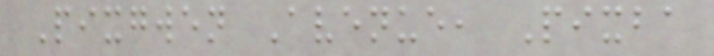Pixgwen Avenue, Pixba
